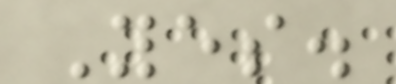Yes.
